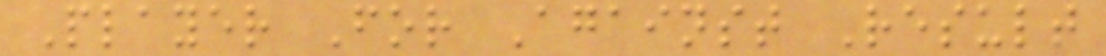Player For Against Result
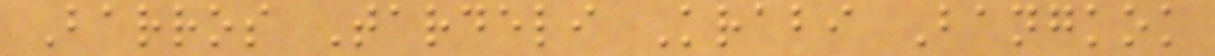Barros Tardeli Krabi Bangkok
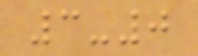3-0
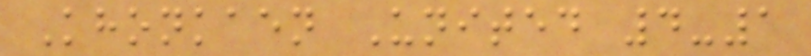Khonkaen United 4-1
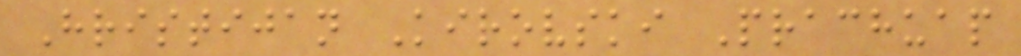Hristijan Kirovski Prachuap
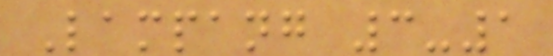Lampang 3-1
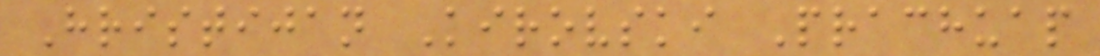Hristijan Kirovski Prachuap
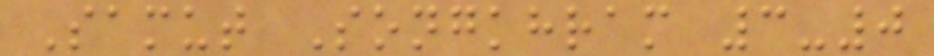Samut Songkhram 3-0
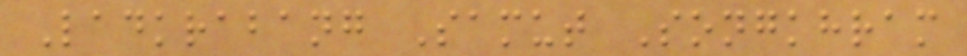Ladkrabang Samut Songkhram
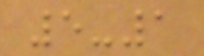5-1
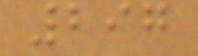297
